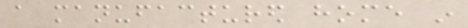a manufactured home in
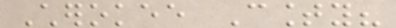Cherokee County?
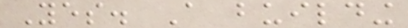Yes. A building
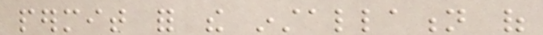permit for the installation of
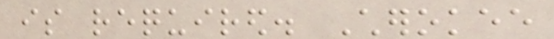is required. Cherokee
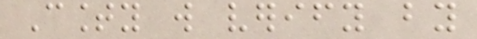County will verify by
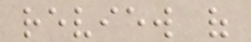review of
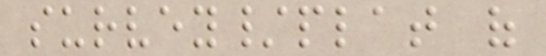survey/plat of
